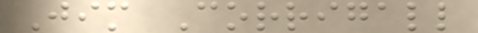Jim Corrigall
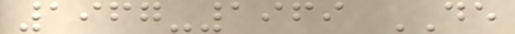1967-1969 DE
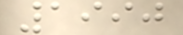1990
